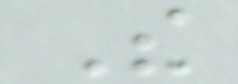The
